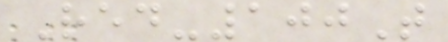Red-100T
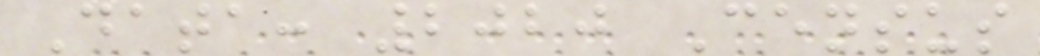Data: 2020 Census
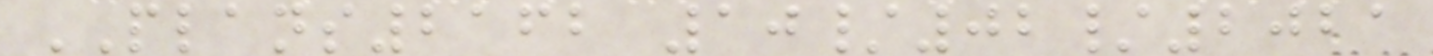PLANS2162 10/02/2021
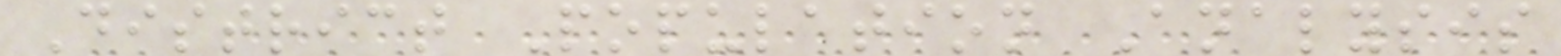District Population Analysis
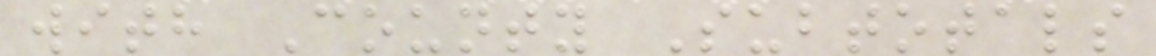with County Subtotals
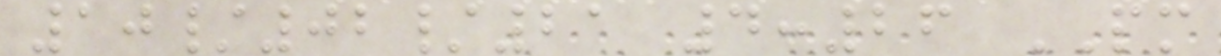10/02/21 4:26 PM
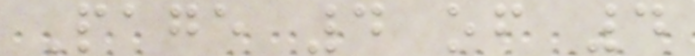Page 4 of 4
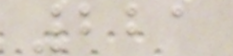221
